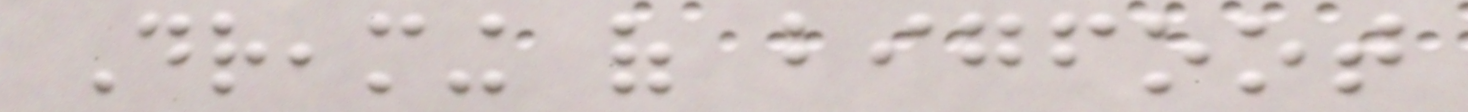Dreaming of bigfoot
